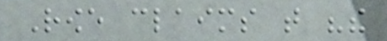Rowe claims that "the
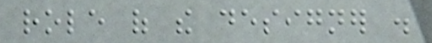role of the designer .
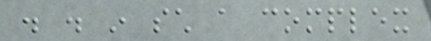. . in such a complex
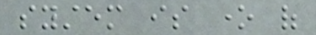system is one of
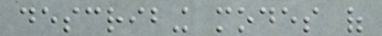describing modes of
